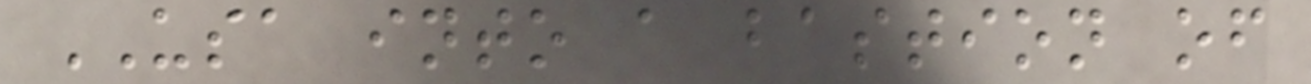USA into a bastion of
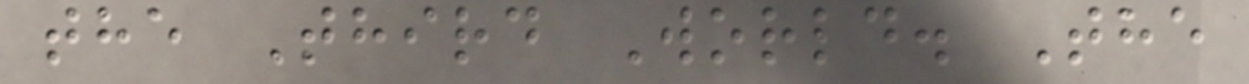the Third World. The
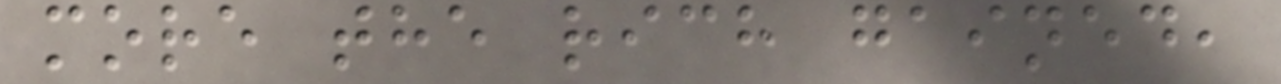more the rich gained,
